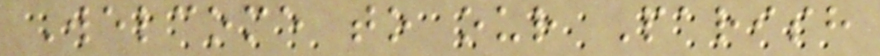Welcome to our Parish
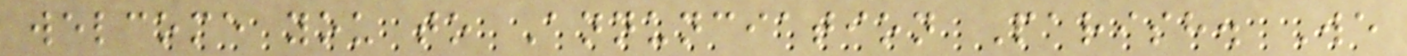welcome you to Annunciation Parish. We
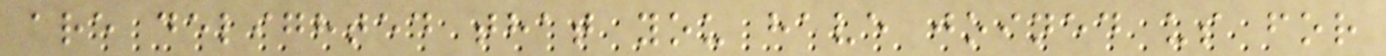are delighted that you have joined us for
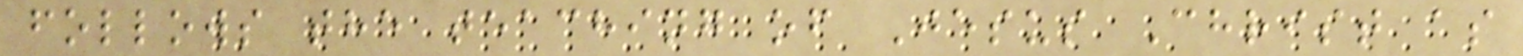follows the teaching of Jesus Christ as
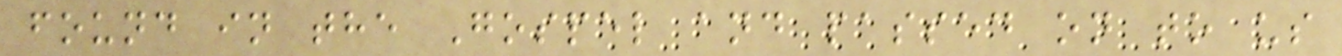found in the Gospel and passed on to us
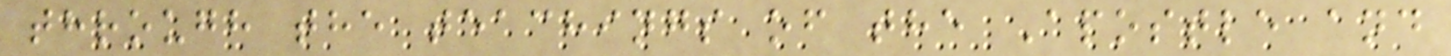through the teachings of the Apostle and
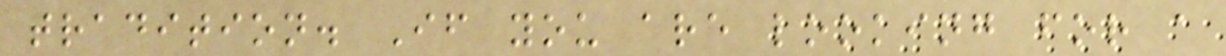tradition. If you are looking for a
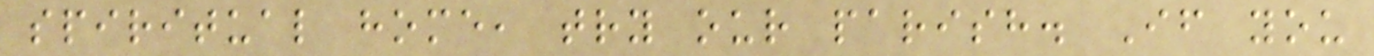spiritual home, try our parish. If you
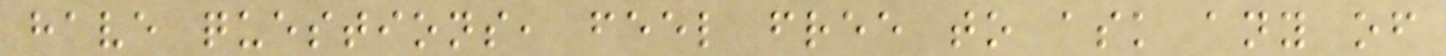have questions, feel free to ask any of
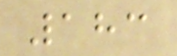183
